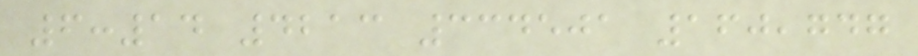6:14 4213 334501 160,747
